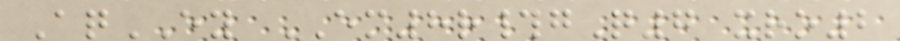AqEY EM8r#gQ7 xro2
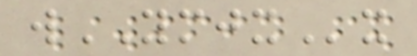wYMJXx
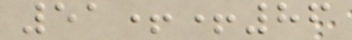51++86
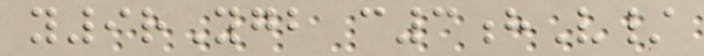y9rYgb c3hV/
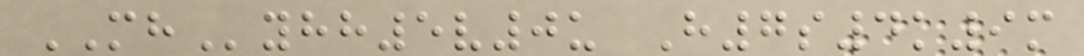MHyhh5v0u H7s4k9m
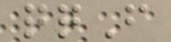qqF
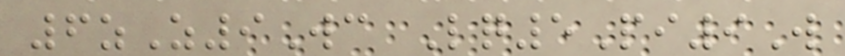6zZ9Wc Lq5Pi9W
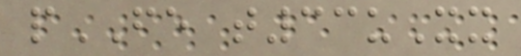pFE t33uXx
